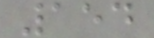154
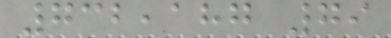732,187 79
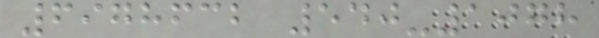6978632 540-1078
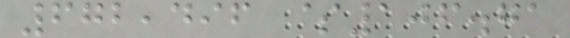672,496 $106.71
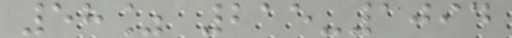58% 215-1094
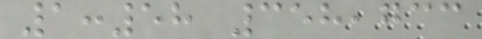1:58 358,733
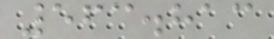563.813
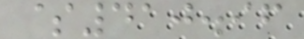$410.96
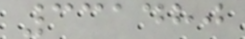331480
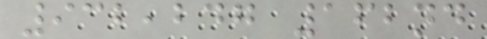932,247 162nd
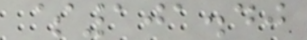$101.40
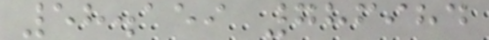58.159 786984
